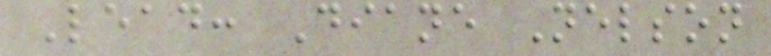Lead: Diane Nelson
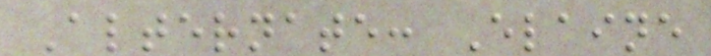Alternate: Elaine
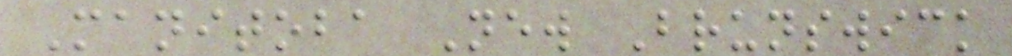Manitoba New Brunswick
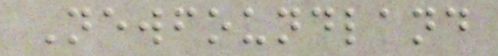Newfoundland
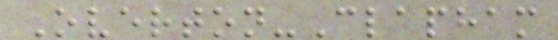Overton-Clapham
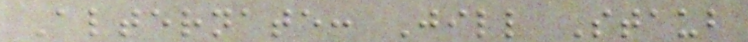Alternate: Jill Staub
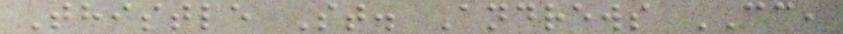Thistle St. Andrews CC,
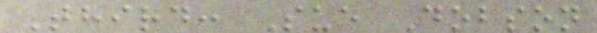Third: Sue Dobson
